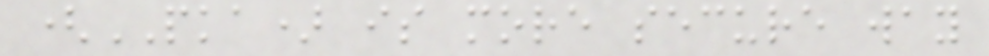(PKA) is more secure way
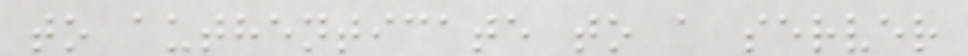to authenticate to a server
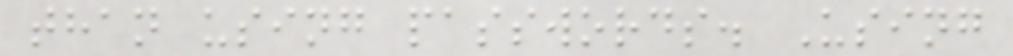than using passwords. Using
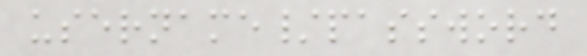username/password
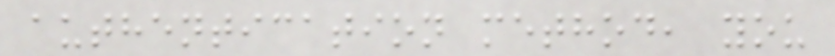authentication method, you
